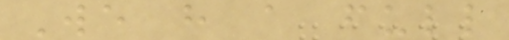We have a full
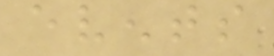events
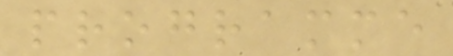programme
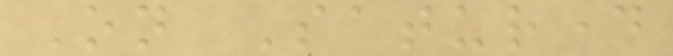On Saturday
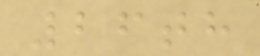26th
